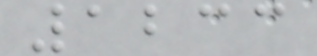1233
